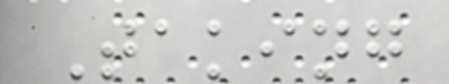Taking
